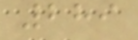289
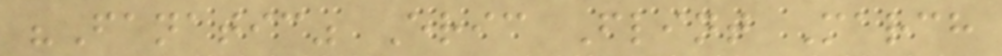"Fanatic" Eric Flint March
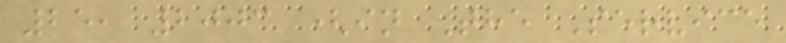25, 2003 (in The Service
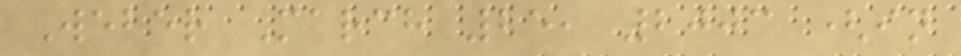Weber March 25, 2003 (in
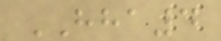HHA4
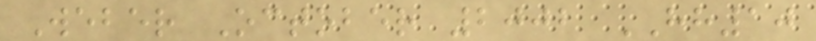Weber October 2002 HH10
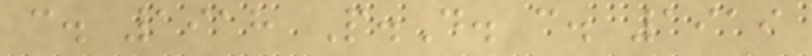c. 1918 P.D. c. 1919
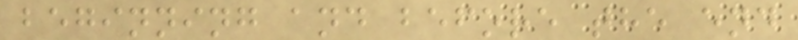beginning and before the end
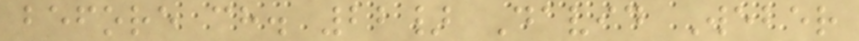before ch. 22} David Weber
